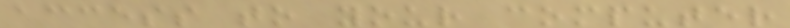access to your computer
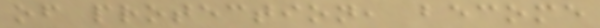of protection, become
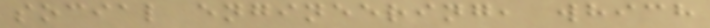social engineering, which
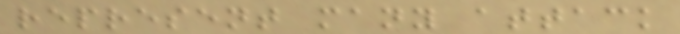represent many attack
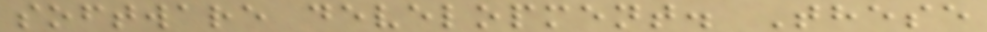software development. These
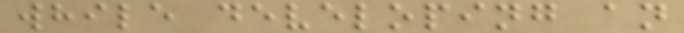while developing an
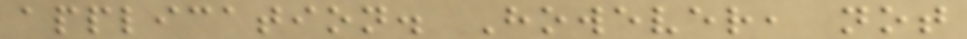application. However, not
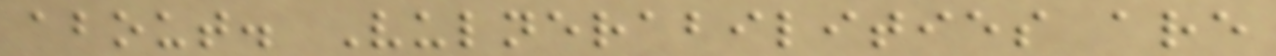about. Vulnerabilities are
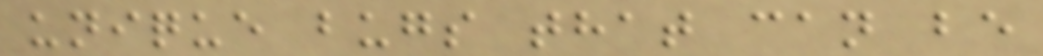unique bugs that can be
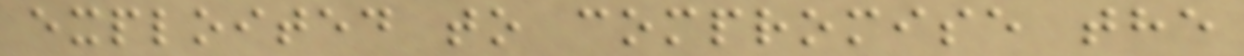exploited to compromise the
